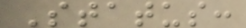Status:
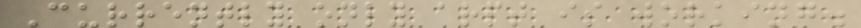Currently only arpt is working.
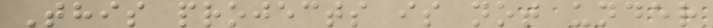This projects is not under
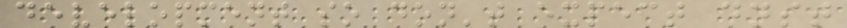development so don't expect dnst
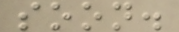soon.
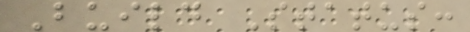Build Status:
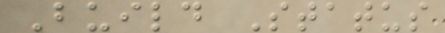Build Status
